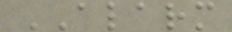ALARM
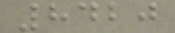8420
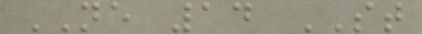NE 14 ST
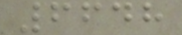6648
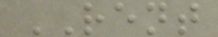RENT
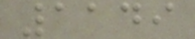1149
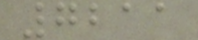7211
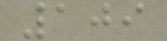109
